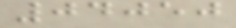04050
